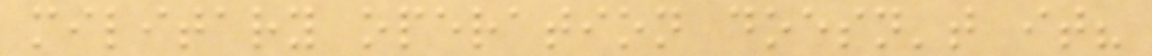military operation doesn't it?
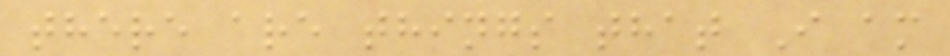there are things that I am
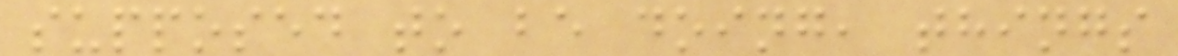supposed to be doing, things
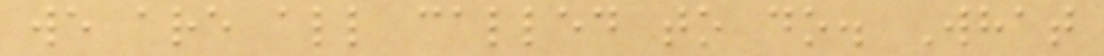we are all called to do. What
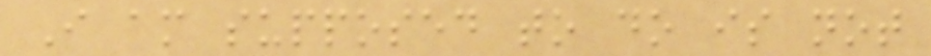I am supposed to do is not
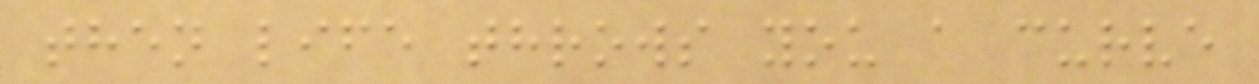then life throws you a curve
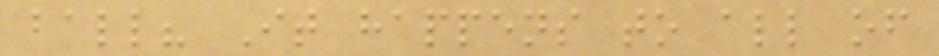ball? It happens to all of
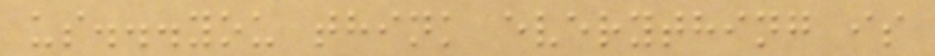us...you think everything is
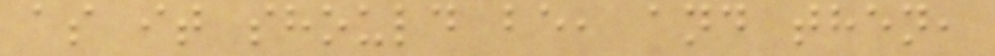as it should be, and then,
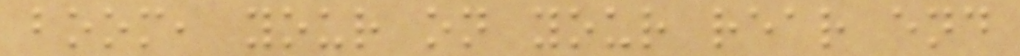boom, your on your rear end
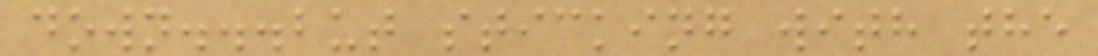down...but sticking with the
